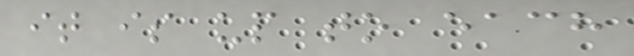it is up to each
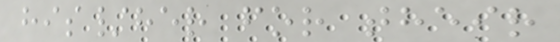his/her for their
